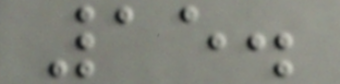15.
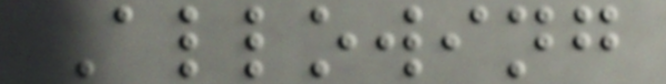Allowing
